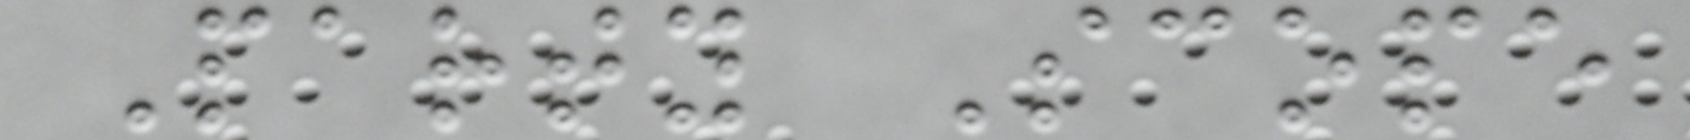Party Scope
